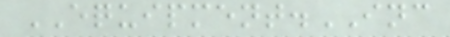EQUIPMENT.INC
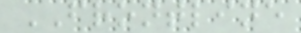FRONTLINE
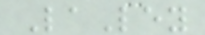LaLey
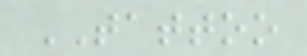TATTOO
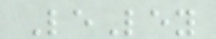LeLey
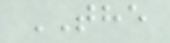THE
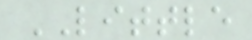LITTLE
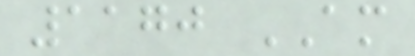1170 AM
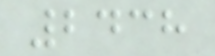2438
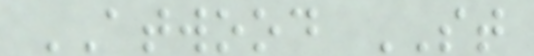ATWOOD ST
